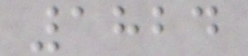1824
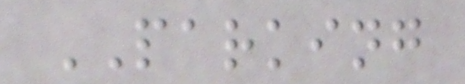PARKING
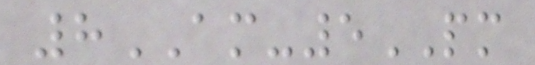8AM-5PM
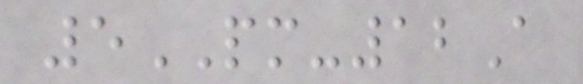5PM-12A
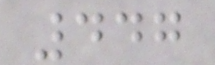447
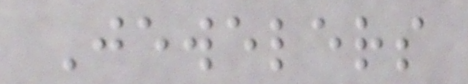Jewelers
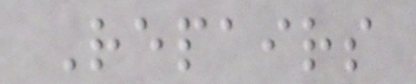Repairs
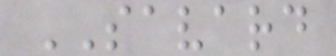SAVARD
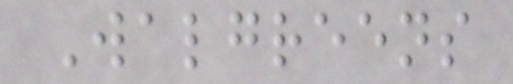Walgreens
